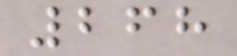268
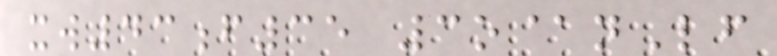xw43f35 3o@nLf
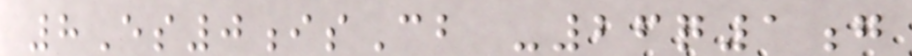8Es0isCb -26q1g
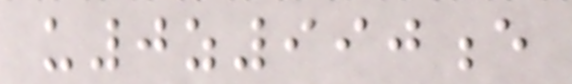u0z990e
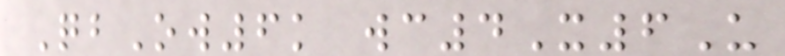QbOw6k wc4X6U
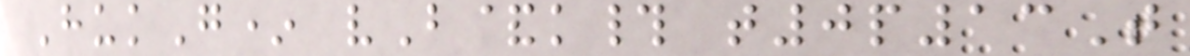HukG* vB&k# t0p13T
